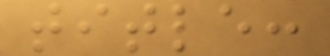title:
